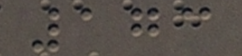173
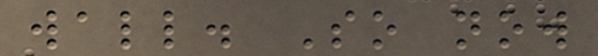wall. So now
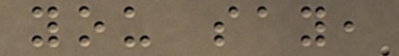you say,
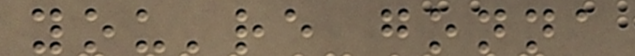you're gonna
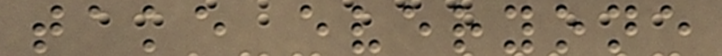take everyone
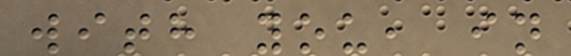with you, in
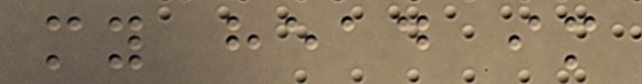my head im
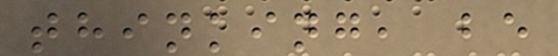thinking, be
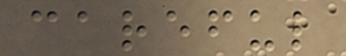careful
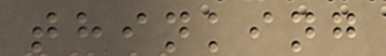thinking
